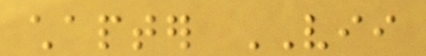chapter VII
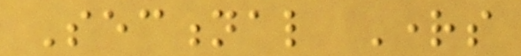Sectional Rights
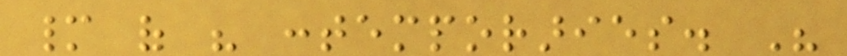many of his contemporaries. His
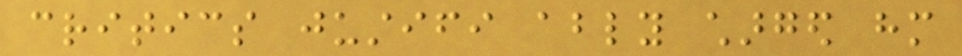critics justifi ably charged him
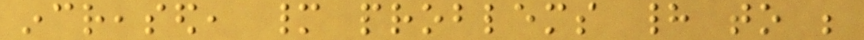increased, many problems had to be
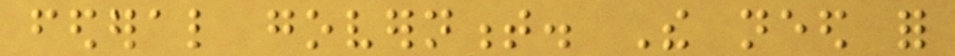federal government. The need for
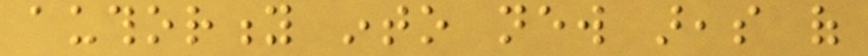authority into new areas of
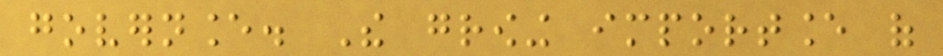governance. The growing importance of
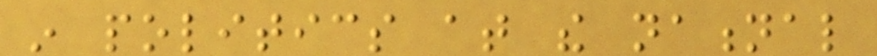in politics at the national
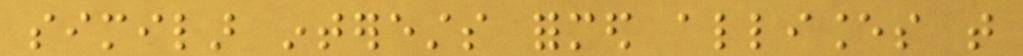similar interests formed alliances that
